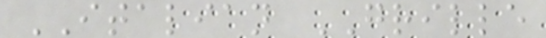ITALIAN GRILLE
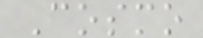Cosmo
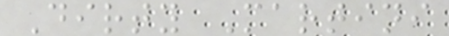Dirty Martini
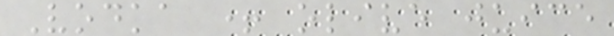Vodka + olive juice
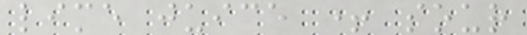lime juice + sour
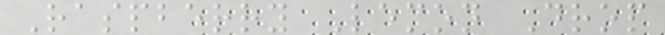Raspberry Lemon Drop
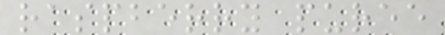raspberry puree
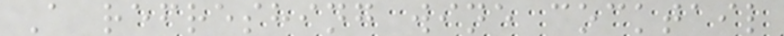A refreshing wine cocktail
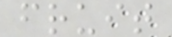fruit
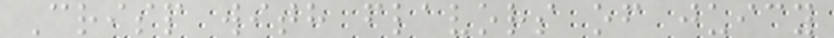Crisp with flavors of juicy
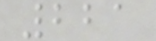221
